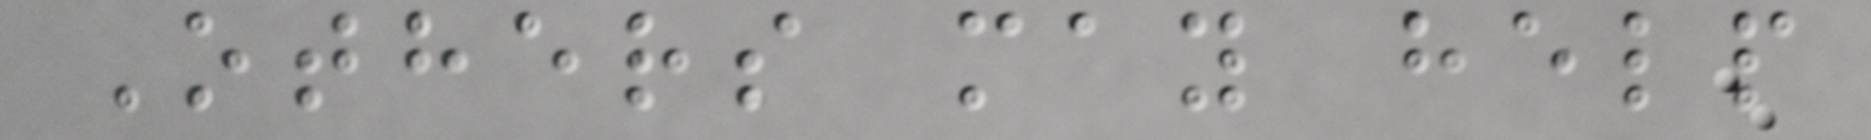Others may help
